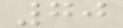70
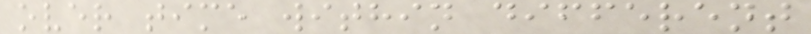over time within different
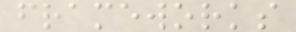frameworks
